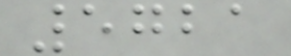5721
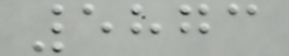5873
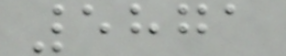5871
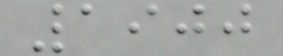1900
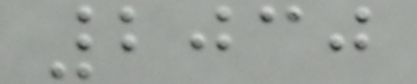2030
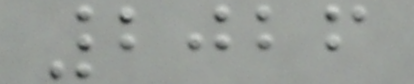2026
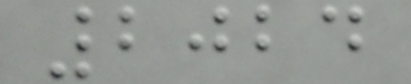2024
